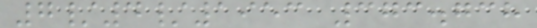7/4/1953 373.738
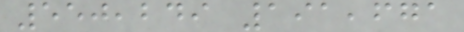550,249 191,671
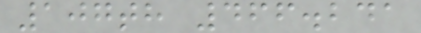107th 466.241
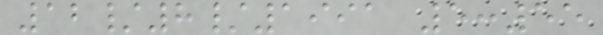12/8/1991 5:55
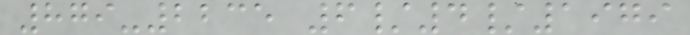879-2235 6/4/1979
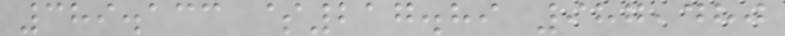389.133 $217.89 987,480
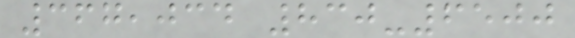367,034 830-6500
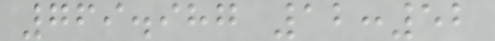769.987 12:52
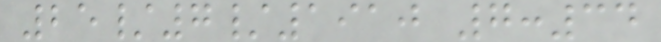25/7/1910 7:34
